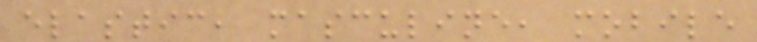elastic, masculine, mobile
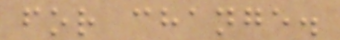for change.
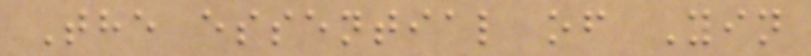The essential of Yin
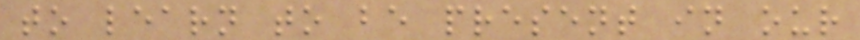to learn to be present in our
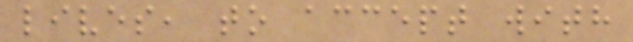lives, to accept with
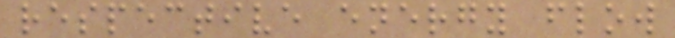respective energy flow
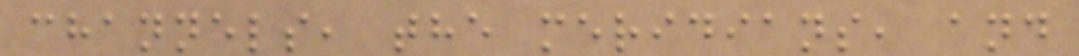channels, the meridians, and
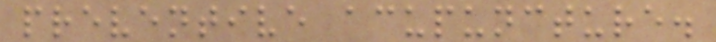preventive acupuncture.
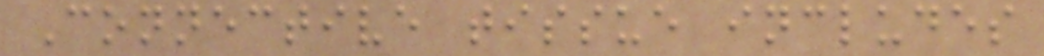Connective tissue includes
